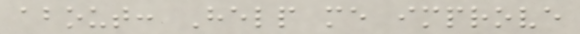about: Help me improve
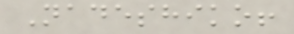Nadeshiko!
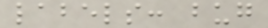labels: bug
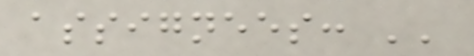assignees: ''
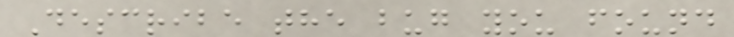Describe the bug you found
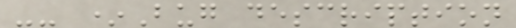-- *Bug description
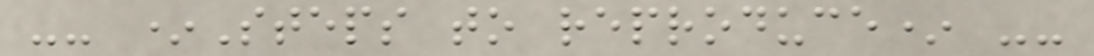-- *Steps to reproduce* --
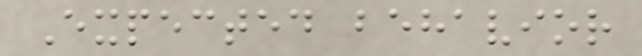Expected behavior
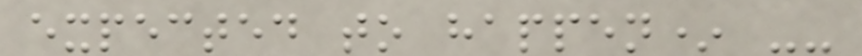expected to happen* --
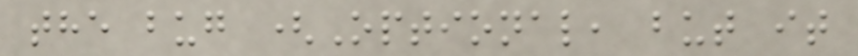the bug (Optional, but it
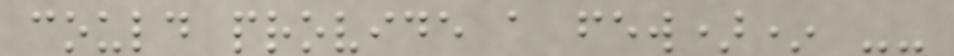could provide a few)* --
